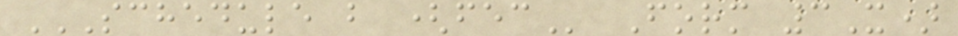SCHEDULE B (FEC Form 3X)
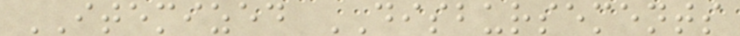ITEMIZED DISBURSEMENTS
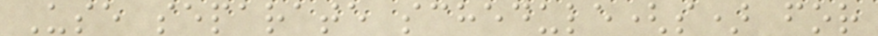Use separate schedule(s) for
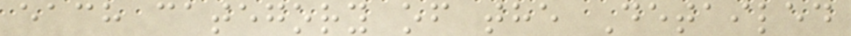each category of the Detailed
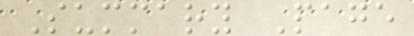Summary Page
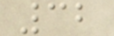32
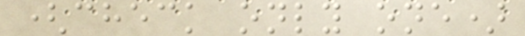(check only one)
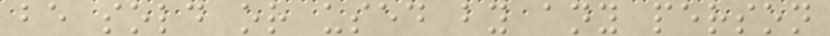be sold or used by any person
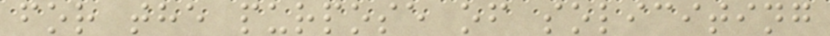for the purpose of soliciting
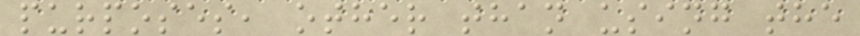purposes, other than using the
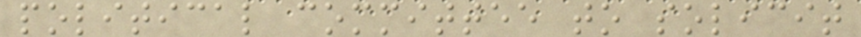political committee to solicit
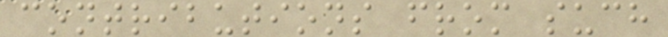contributions from such
